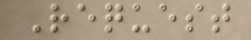Request
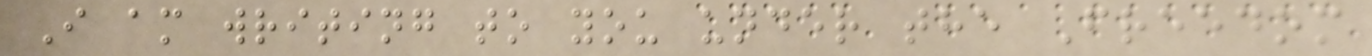I am writing to you under the Freedom
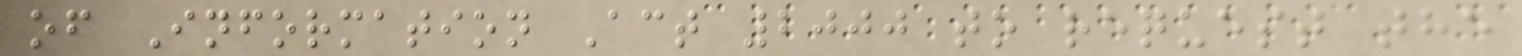of Information Act 2000 to request the
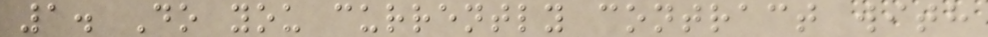1. Do you currently contract with
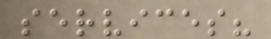services?
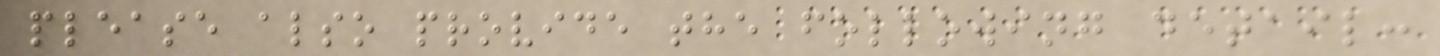please also provide the following detail:
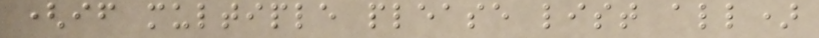(if multiple please list all)
